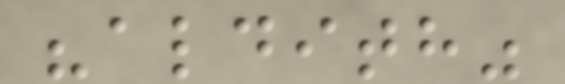"aldith"
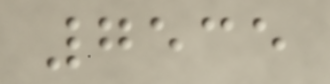7535
